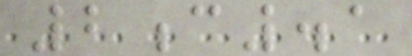2c.1
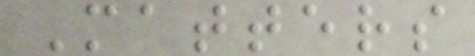Matters
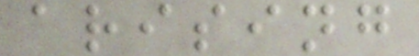arising
